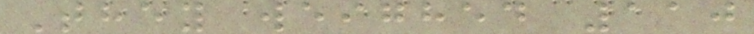They weighed 110
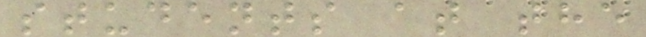students at the
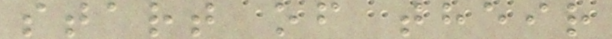start of their
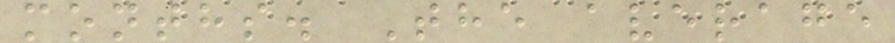months. The average
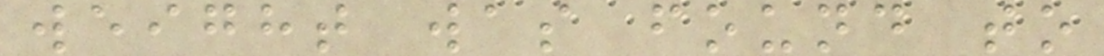weight was found to
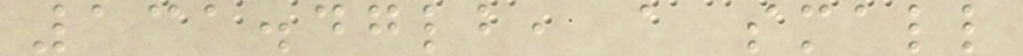131.47lb, a small
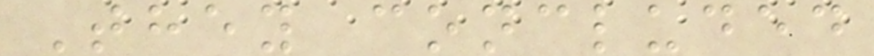They concluded
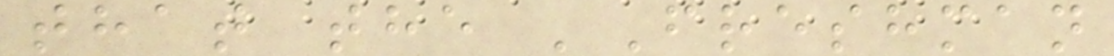that the 'Freshman
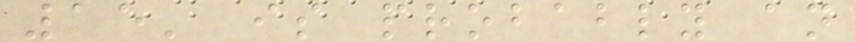15' is probably an
